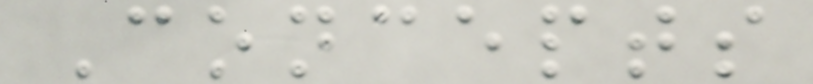Concepts
